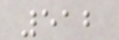512
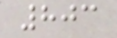803
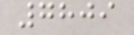7809
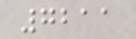7211
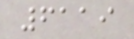6119
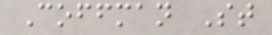Coffman St
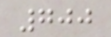700
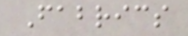Fabrics
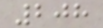208
